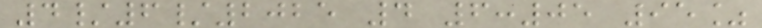4/6/2025 4 6:05 95%
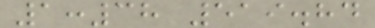1:38 519.84
